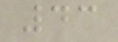43
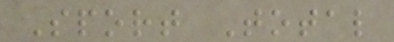Sport Total
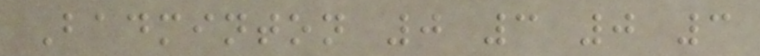Badminton 0 3 0 3
